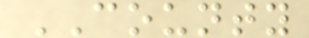COUNTY
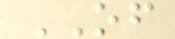OF
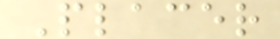Placer
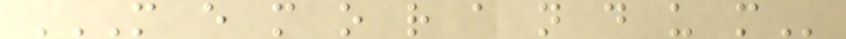M E M O R A N D U M
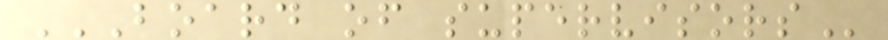BOARD OF SUPERVISORS
